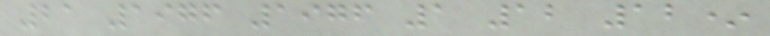21 1976 1976 1 12 12*
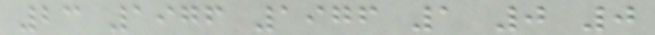23 1976 1976 1 0 0
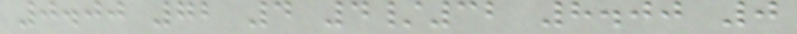0.00 72 4 4/32 8.00 0
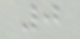0
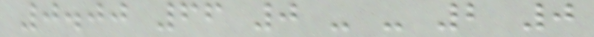0.00 66 0 - - 2 0
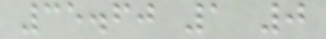35.60 1 0
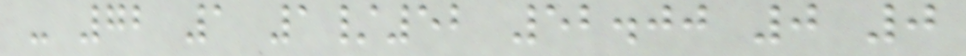- 72 1 1/52 52.00 0 0
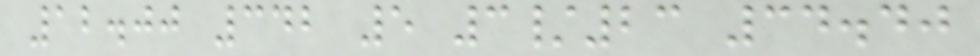12.00 342 5 3/23 34.40
